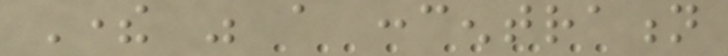There was a concentration
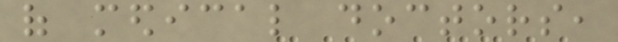of medical doctors,
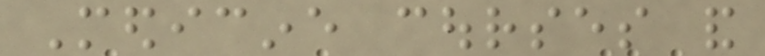Medicine courses and
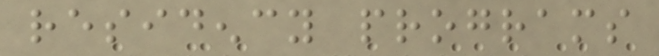residency programs
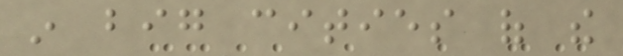in big cities of the
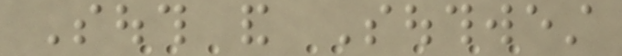South and Southwest
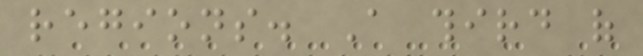regions. A third of
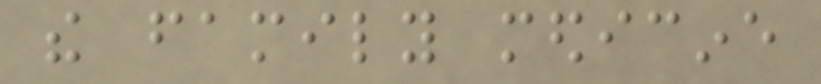the family medicine
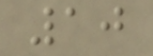10
